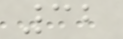32
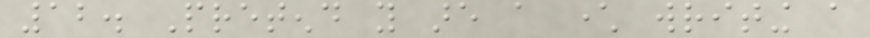12. Pretend you are a character writing a
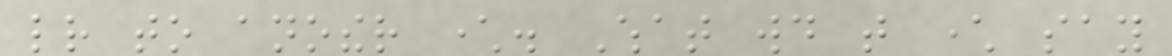letter to another character. What would that character say
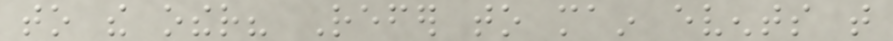to the other? Refer to main events that
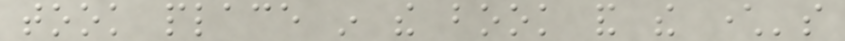took place in the book and the character's
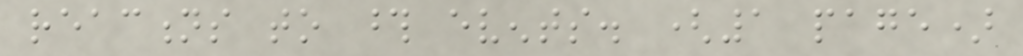reactions to those events. (1 page)
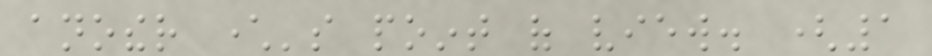another character's point of view. (1
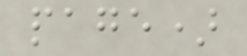page)
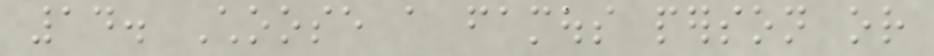14. Choose a famous person or
